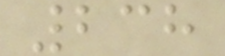238
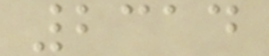2314
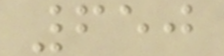650
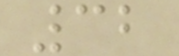32
